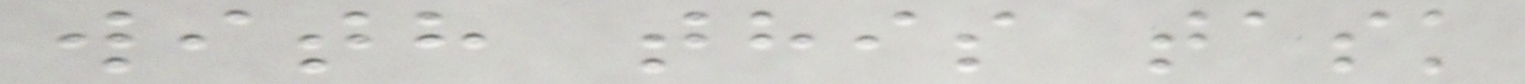with this task
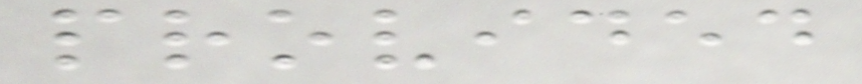provided
